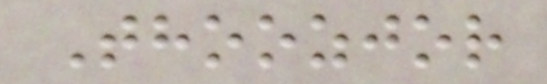Thoozjor
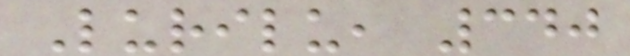Lurilu, 340
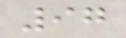97
